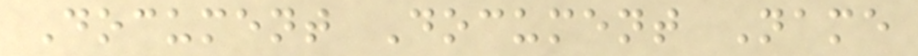Document Document Name
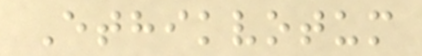Ethikvotum
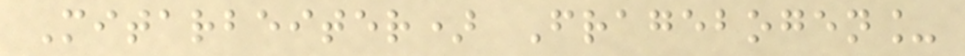Mitarbeiter) Fragebogen_
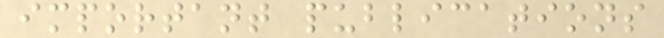important publications
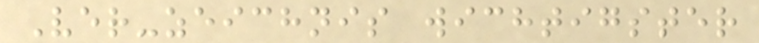Ver-zeichnis wichtigster
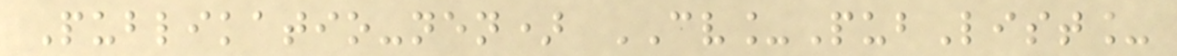Publikatio-nen) CV_PubList_
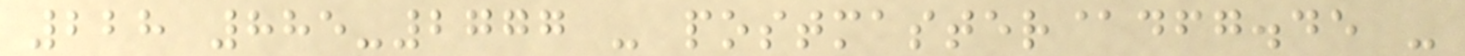228 885-2777 - postmaster@dfg.de -
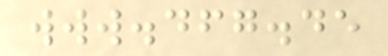www.dfg.de
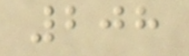208
